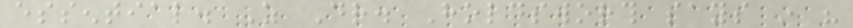essential. As Dr. Holdsworth says in his
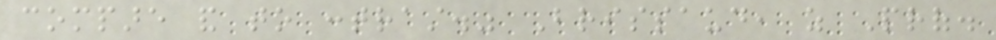compare and to contrast." Brissaud, as Prof.
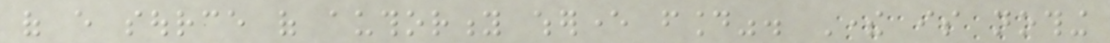of every source of authority wherever found". There is nothing
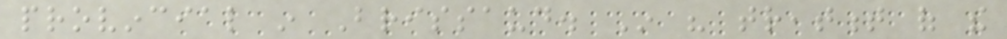provincial in Brissaud. In his treatment of the
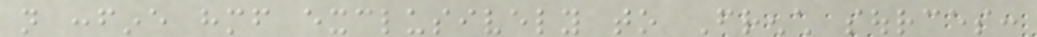not confine himself exclusively to French sources:
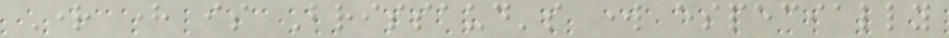Right here is Brissaud's work especially
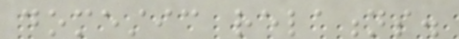domestic relations.
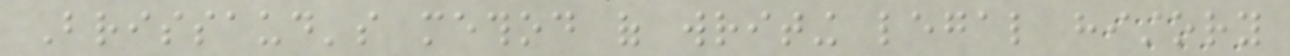Brissaud's method of writing legal history
